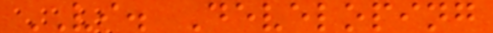VI. Developing
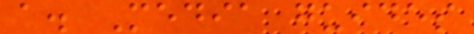a. Media guides
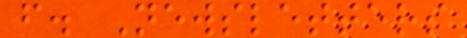f. Newsletters
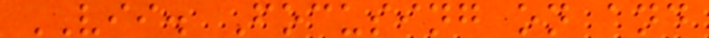VII. Focusing on and
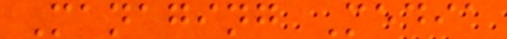Managing Media
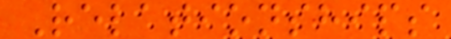Relationships
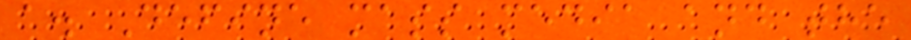a. Define mass media and the
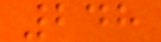248
